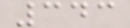343
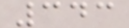343
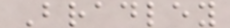Bradley
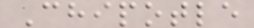Chipotle
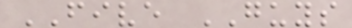FIVE GUYS
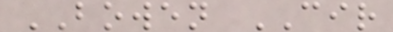BOWEN CIR
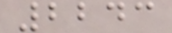2243
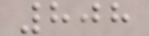808
